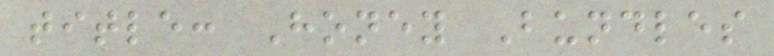title: Honey Bundles
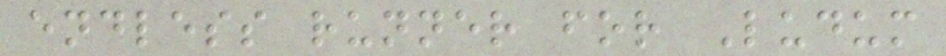endless runner for Ludum
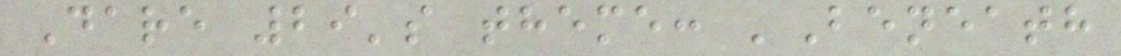Dare 29's theme: 'Beneath
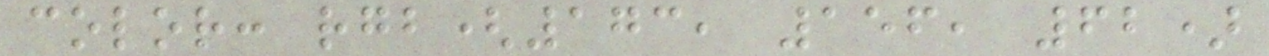color: rgb(173, 156, 62)
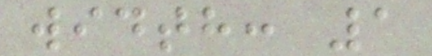width: 1
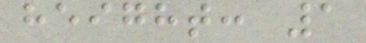height: 1
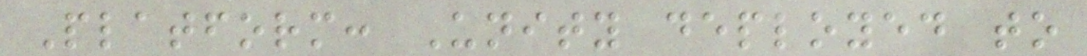Platform: Unity deployed to
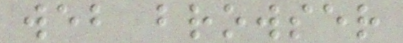web browser
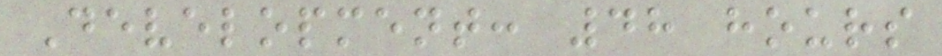Development: 48 hours
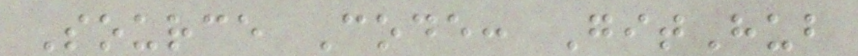Source Code: GitHub
